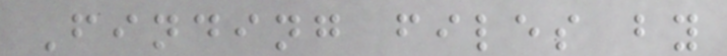Finding files by
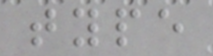type
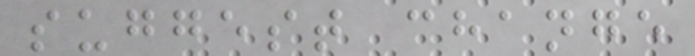suggest change
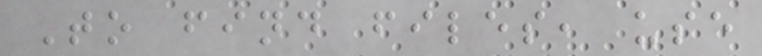To find files, use
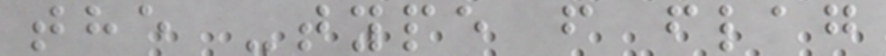the -type f flag
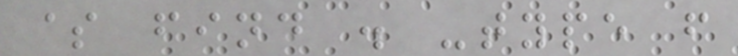$ find . -type f
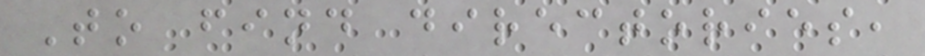To find directories,
